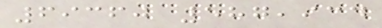69360 587,934
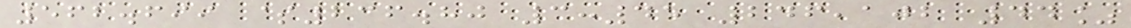562.699 $236.80 3:45 246,102 44%
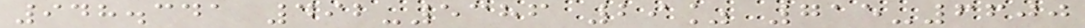948.341 492-5386 29% 715-6600
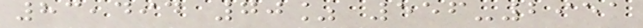83,494 70% 556-2951
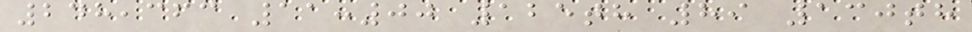248,363 11:00 125th 89 130th
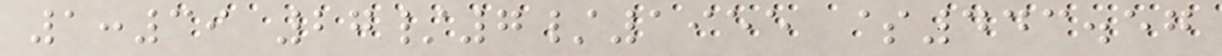1:39 27/7/1955 $443.57
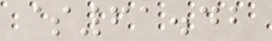$61.42
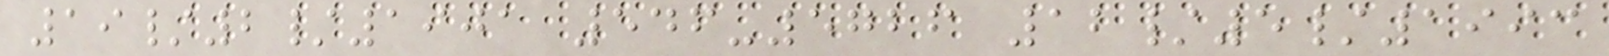19/2/1901 546-5726 12/5/1993
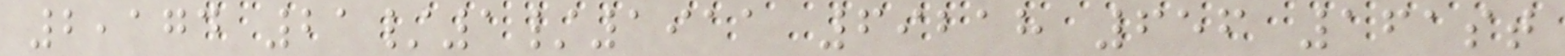2,174 21/1/1911 69218 656 161st
